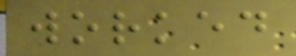worked
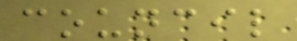council
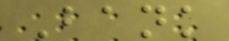Bank
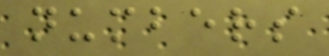numbers
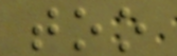too
